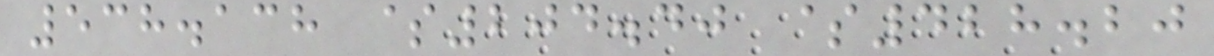538.138 $204.40 $428.20
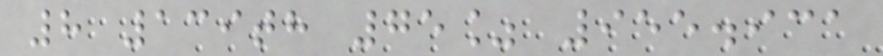8 139th 75% 955.931
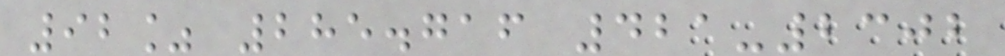92% 285.716 421-2302
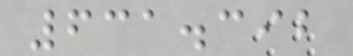631.392
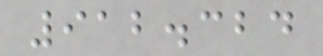912.324
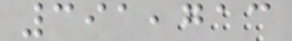391,713
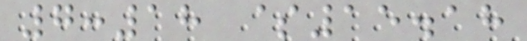7:18 $15.18
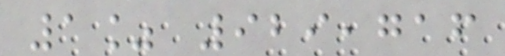1% 929,716
